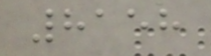8158
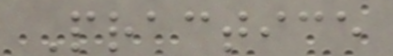Practice
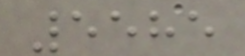5585
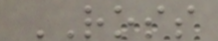ROSS
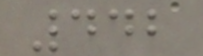442
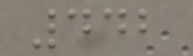442
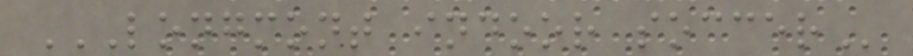LONGMONT INDOOR SOCCER
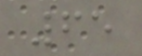65
